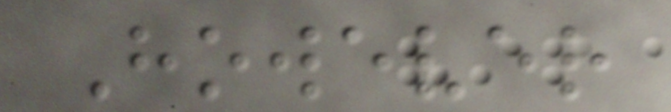However
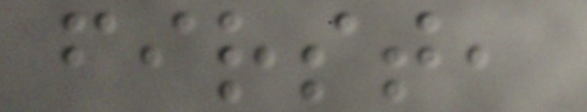first,
